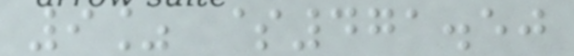9% $471.50
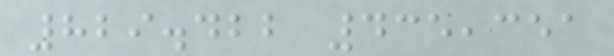829.422 435,351
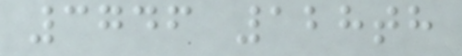3746 128th
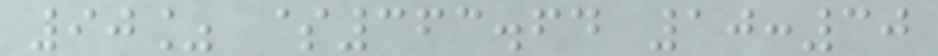90% $363.64 10:30
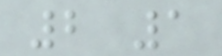2 1
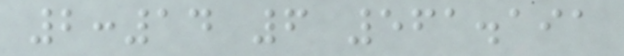2:14 6 561.191
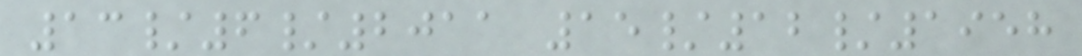13/6/2011 15/12/1958
